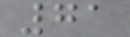71
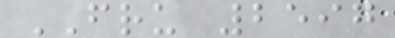FRU 2597
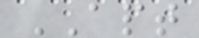APT
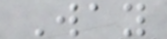Way
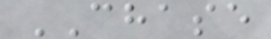CHASE
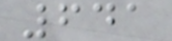641
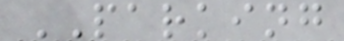PARKING
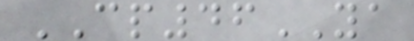CP46YA
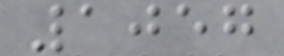1057
